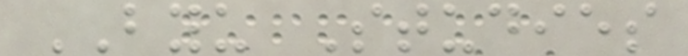BYU Studies
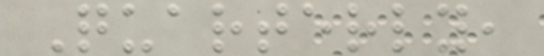Quarterly,
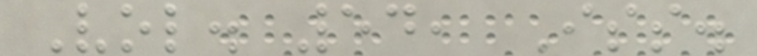Vol. 54, Iss.
